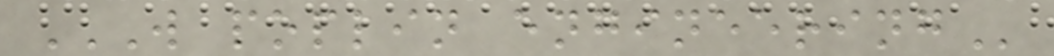W POPLIN ENGINEERING
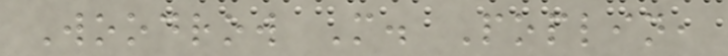Woodrow M. Poplin,
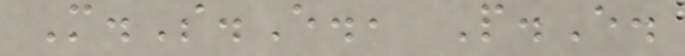M.S.E., P.E.
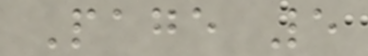Page 5
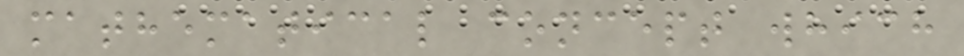mathematical concept which
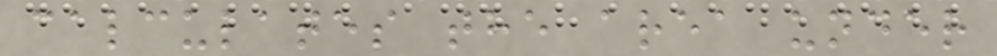calculates the area under
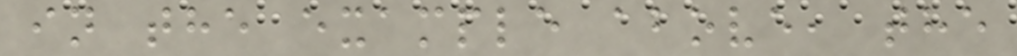in the example above, the
